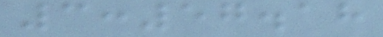3:57.18
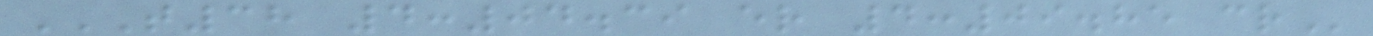T38 4:04.39 ER 4:09.85 CR
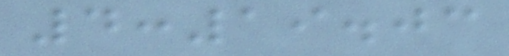4:19.03
